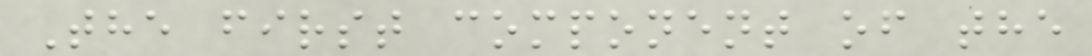The first component of the
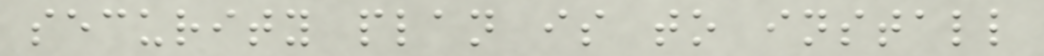security plan is to install
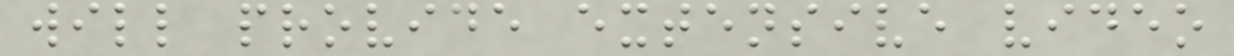will provide extensive video
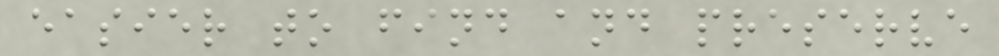easier to find and preserve
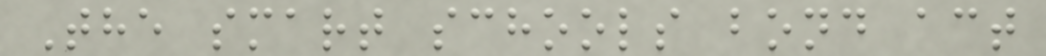The smart schools bond act
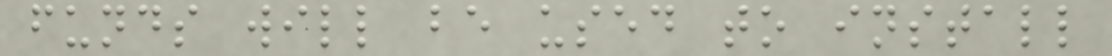funds will be used to install
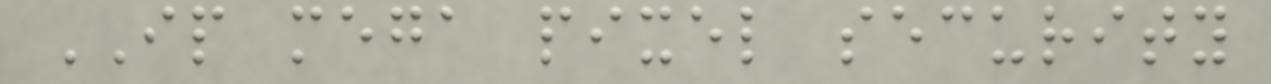IP mega pixel security
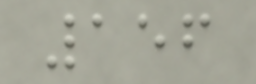156
